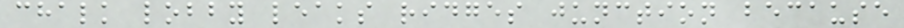chalk lobby leaks ridges junction because
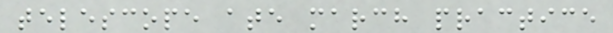telescope ate march practice
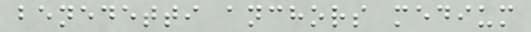benedetti anchors medium
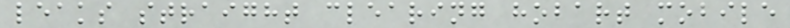leaks straight clearing hobart mobile
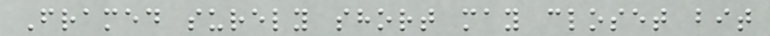Framed surely short may closet bit
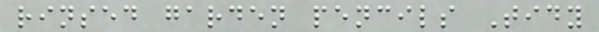rinsed garden pencils Tidy
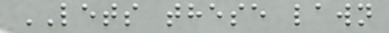LETS these lawn
